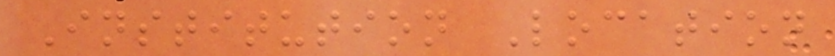Institution Location
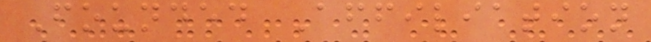Founded Affiliation
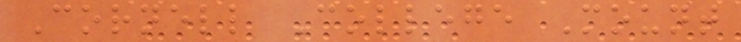Cornell College Mount
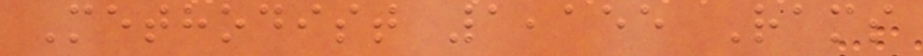Methodist 1,155 Rams
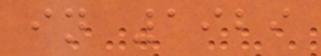in 1929
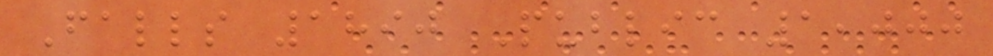Falls 1890 Public 1,000
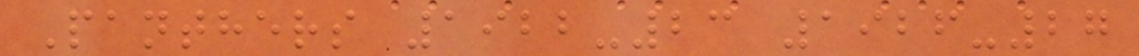Panthers 1922-23 1926-27
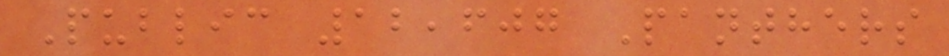Public 12,607 Panthers
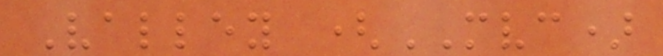Valley (MVC)
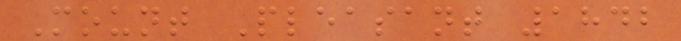Mount Pleasant 1842
